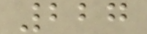227
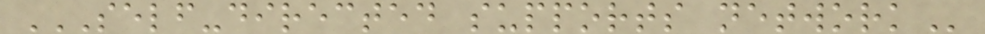SELF-DIRECTED SUPPORTS NETWORK
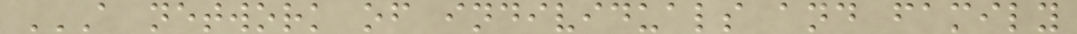A NETWORK OF INDIVIDUALS AND FAMILY
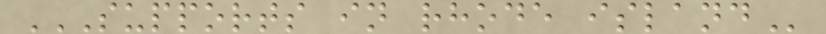SUPPORTS IN RHODE ISLAND
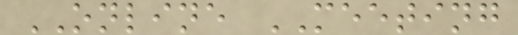ONLINE MEETING
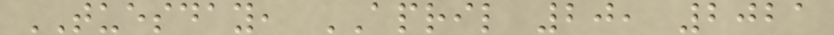TUESDAY, APRIL 20, 2021
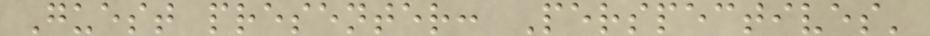Guest presenter: Perspectives'
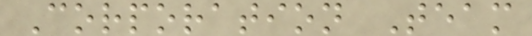Corporation Team
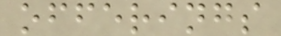offerings
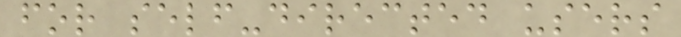for self-directed users
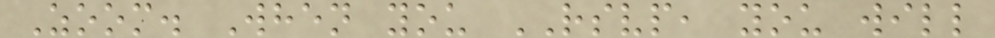Zoom. When you RSVP, you will
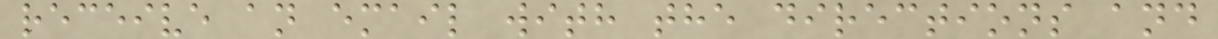receive an email with the directions and
